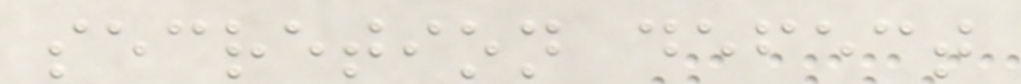secretion defect
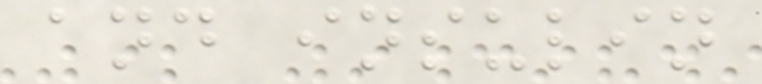and insulin
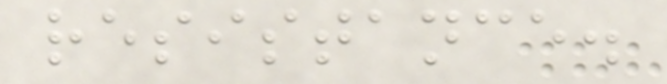resistance.
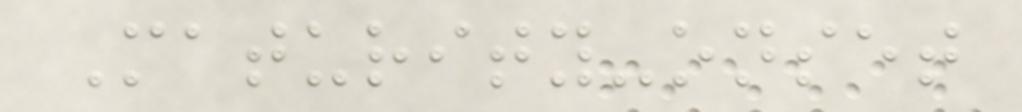Maturity-onset
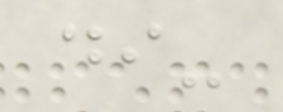di-
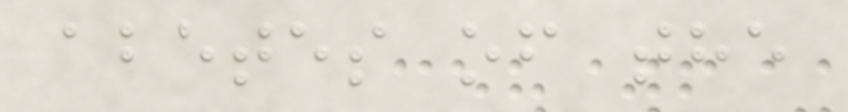abetes of the
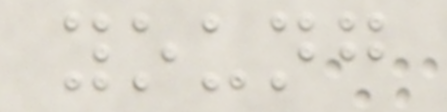young
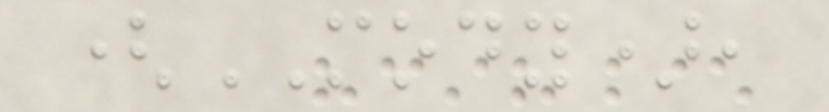(MODY),
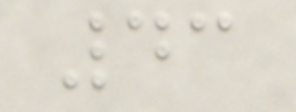43
